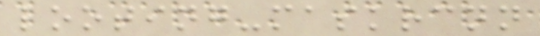looting-maskrcnn
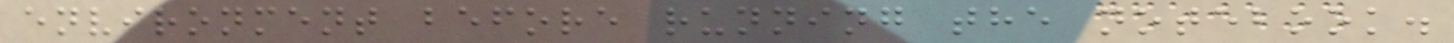environment before running the notebook.
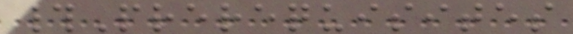#Prerequisites
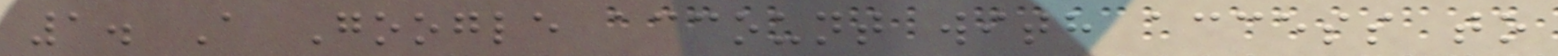1. A Google account with access to
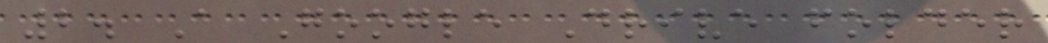2. A Google Drive folder
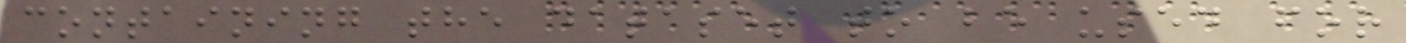containing the dataset to be used for
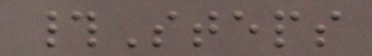#Steps
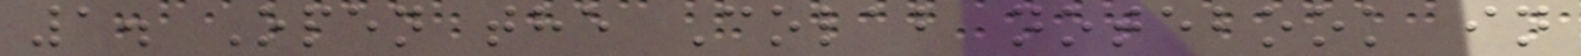1. Open the Colab notebook in
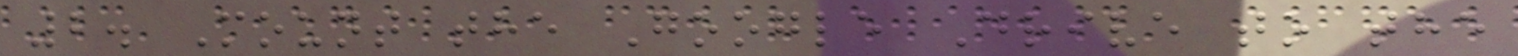2. Mount the Google Drive to the
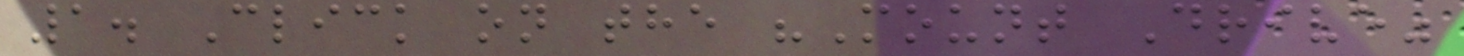1. Click on the "Mount Drive"
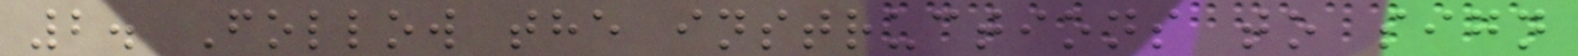2. Follow the instructions to sign
